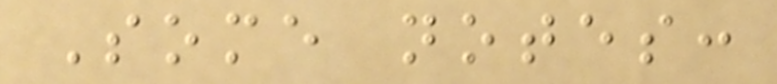Some notes:
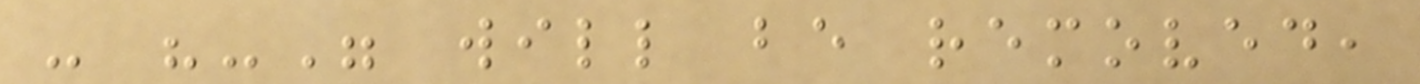- "-" will be removed,
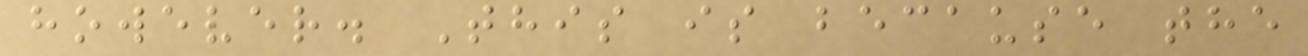however. This is because the
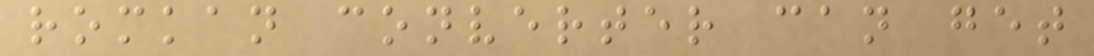romkan converter can get
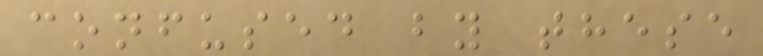confused by these
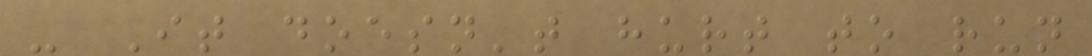- It doesn't hurt to run
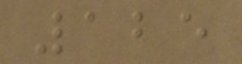125
